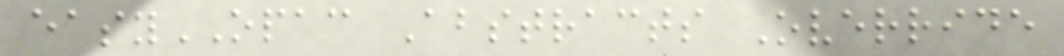easyOPAC Abstracts Override
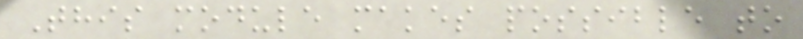This module makes possible to
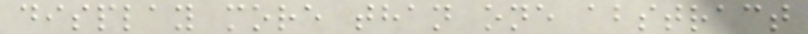display more than one abstract
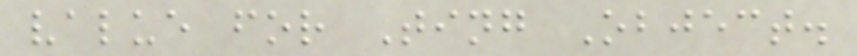value for Ting Object.
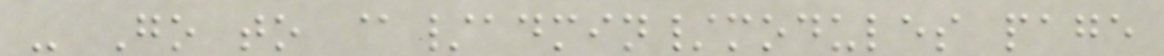- Go to @/admin/modules page
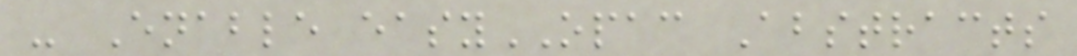- Enable easyOPAC Abstracts
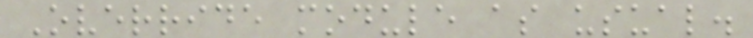Override module as usual.
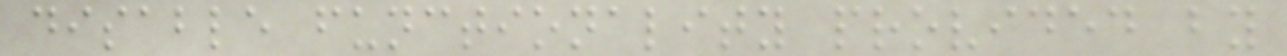disable functionality provided by
